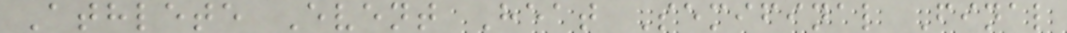Athlete Event Heat Semifinal Final
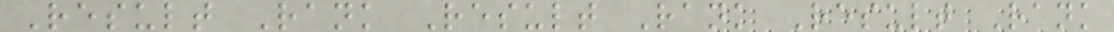Result Rank Result Rank Result Rank
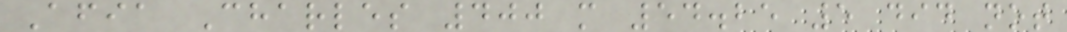Afia Charles 400 m 54.25 5 did not
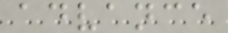advance
